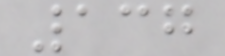137
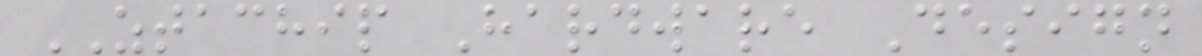ZTACHIP Hardware Design
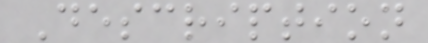Description
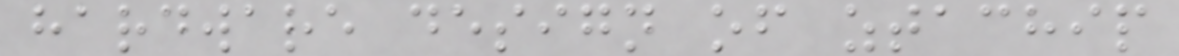hardware design of ztachip
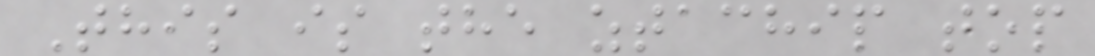This is the ztachip top
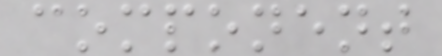component
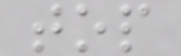top
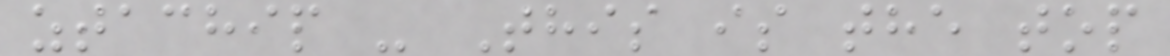ztachip - This is the top
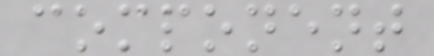component
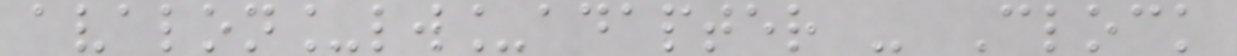avalon_lw_adapter - Clock
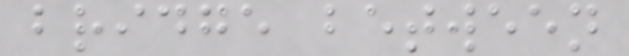bridge between
